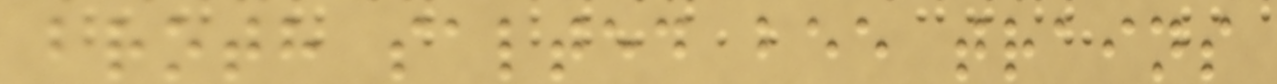broth salted bee trains
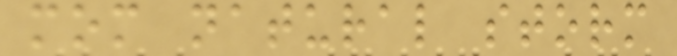mom natural storm
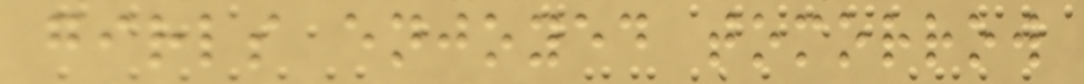girls enjoyed tomorrow
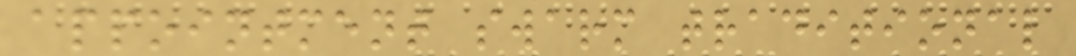appointment swarm traditional
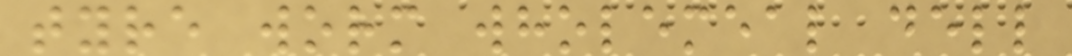tyre worm wholemeal dell
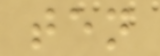ten
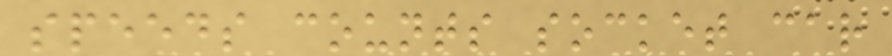speeds counts socket car
